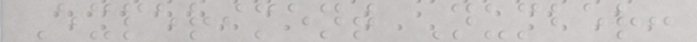Experiment Number:
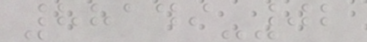88149-02
